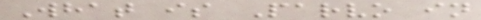What is Parvo in
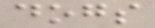dogs
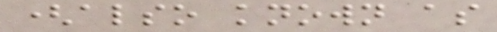(also known as
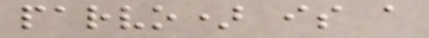parvo) is a
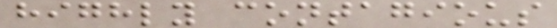highly contagious
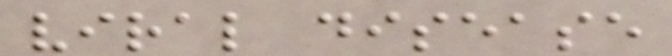viral disease
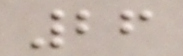26
